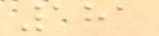181
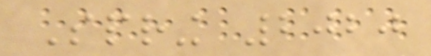Spring 2020
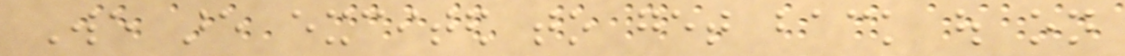We are excited to get back out on
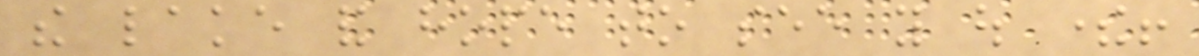the lake and hope to see you out there!
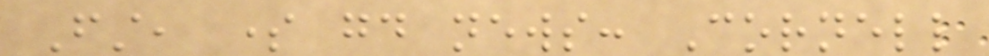First, some good news: Cornell
